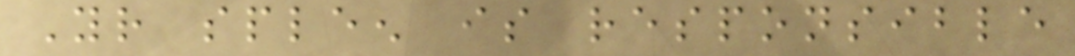Your spleen is responsible
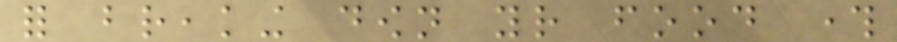for breaking down your food through
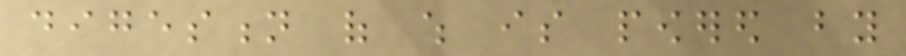digestion of which is powered by
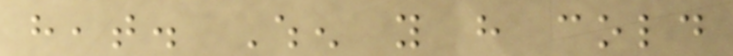heat. When you have cold
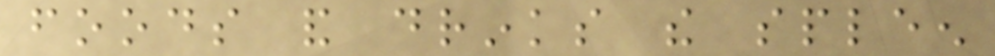foods and drinks the spleen
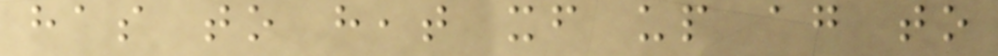has to heat itself up again to
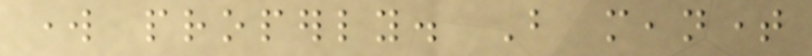work properly. But meantime
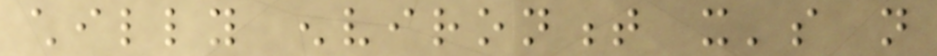chilly environment it's not
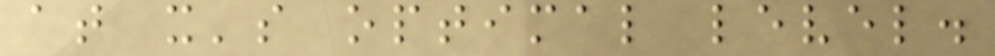at it's optimal level.
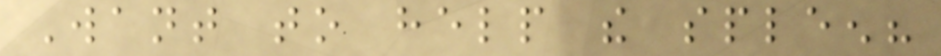Want to help the spleen?
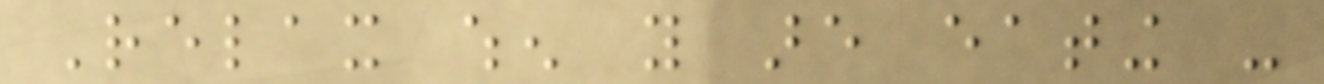Relax when you are eating -
